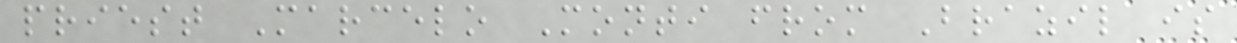priest Marcelo Monti from Brazil is
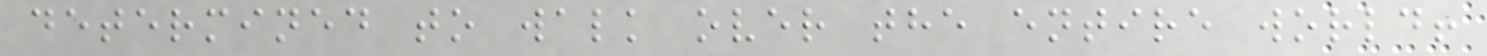determined to walk over the entire world!
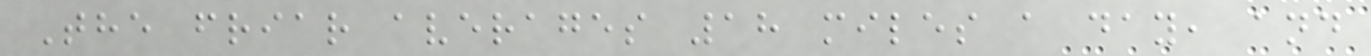The friar averages 18 miles a day, and
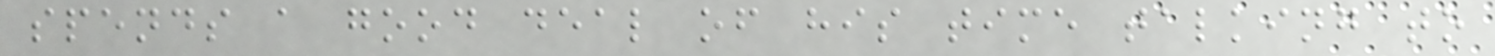spends a good deal of his time talking to
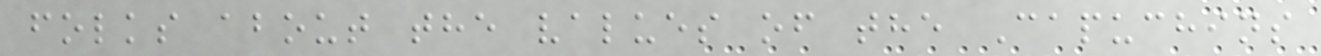folks about the values of the Capuchins
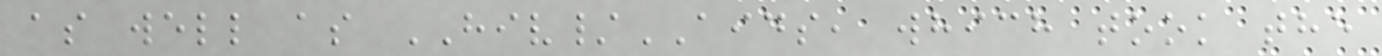as well as HIV/AIDS, which took the
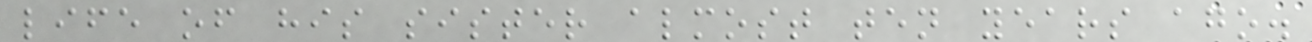life of his sister almost ten years ago.
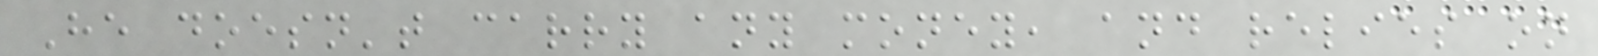He doesn't carry any money, and relies on
